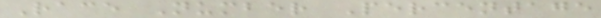Race Number Percentage
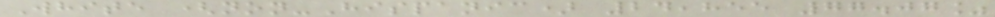White (non-Hispanic) 24,855 77.07%
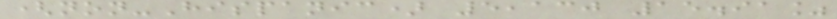(non-Hispanic) 5,130 15.91%
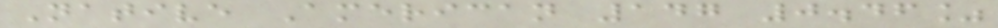Native American 147 0.46%
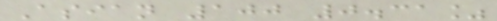Asian 100 0.31%
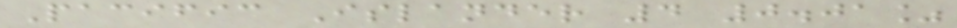Pacific Islander 4 0.01%
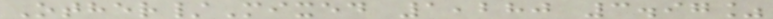Other/Mixed 1,280 3.97%
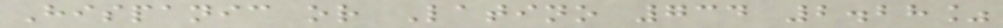Hispanic or Latino 734 2.28%
